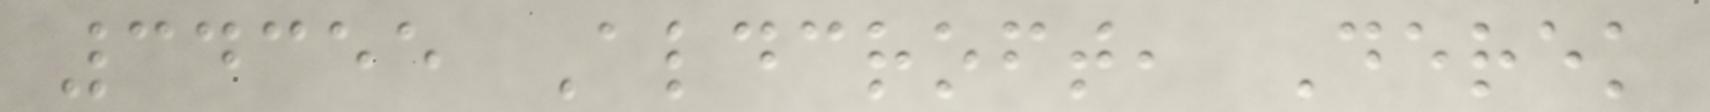34355 Aldcroft, Derek
